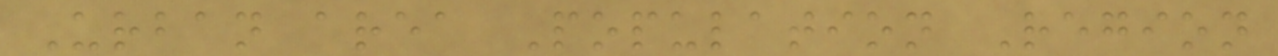Urban area Population Region
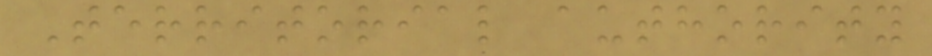Territorial authority
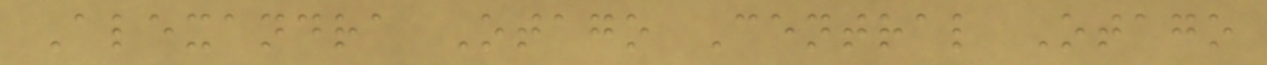Alexandra Otago Central Otago
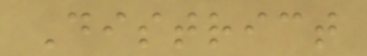District
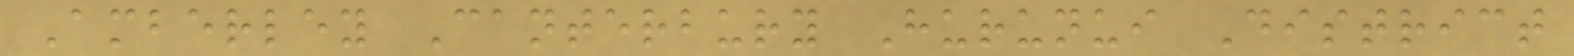Amberley Canterbury Hurunui District
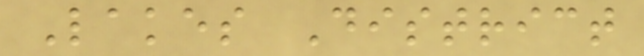Lakes District
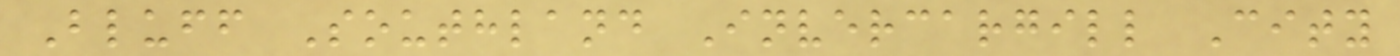Bluff Southland Invercargill City
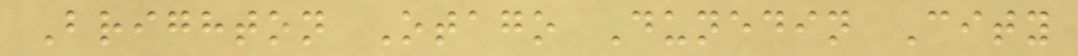Brighton Otago Dunedin City
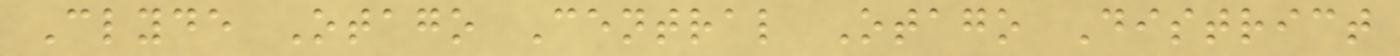Clyde Otago Central Otago District
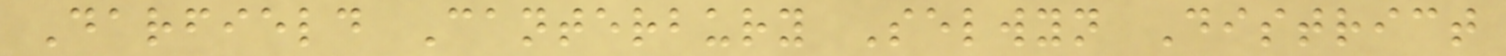Darfield Canterbury Selwyn District
